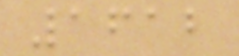1612
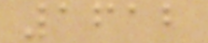1612
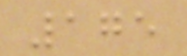175
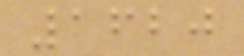1620
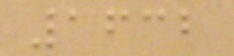1632
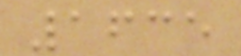1635
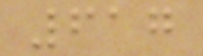617
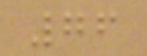76
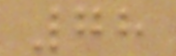78
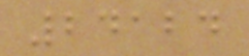24124
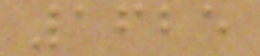1625
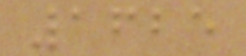1625
